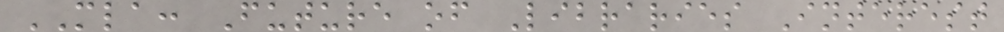MLA: Future of Libraries Interest
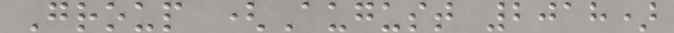Group (August 2018)
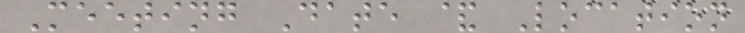Meeting Date & Location
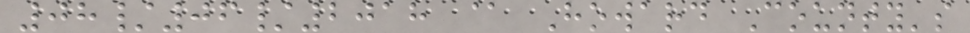08/06/2018 @ Howard County's
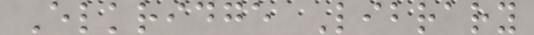Elkridge Library
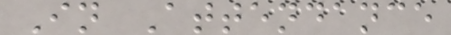In Attendance
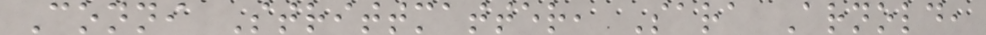Conni Strittmatter, Sara Arnold,
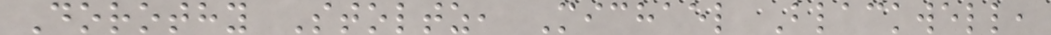Dorothy Stoltz, Michael Blackwell,
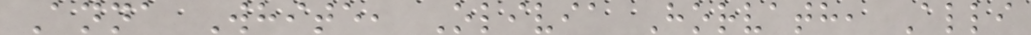Anna White, Olivia Horvath, Alli
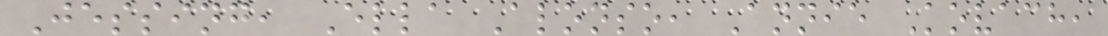Jessing, Ella Alonso, Annie Kovach,
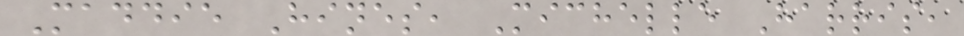Maddie Hines, Michelle Harris,
